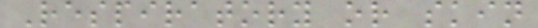Respiratory or skin
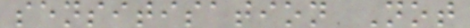sensitisation Not
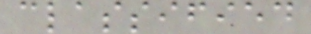classified
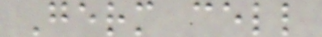Germ cell
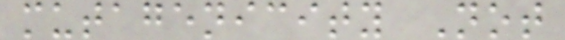mutagenicity Not
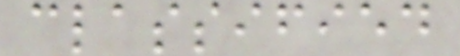classified
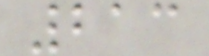213
